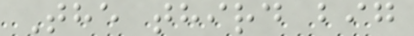The third big
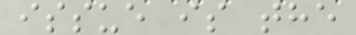issue is the
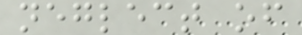neglect of
